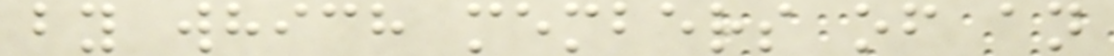by which members of an
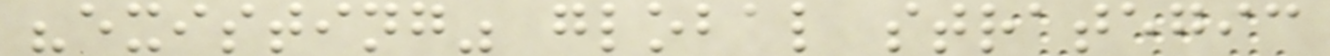"existing" global strategic
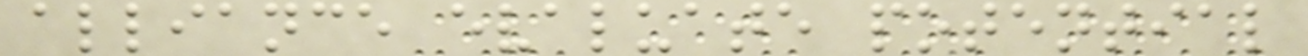alliance evaluate potential
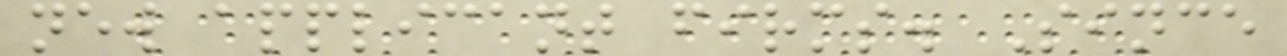new applicant firms. Since
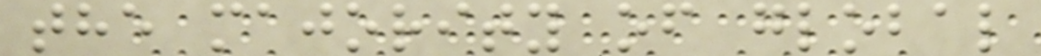the majority of global
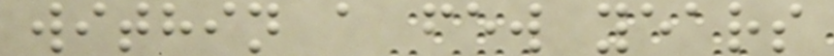within a few years
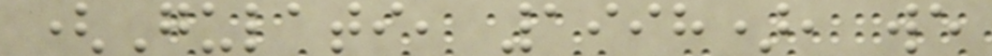(Gulati, 1998), we
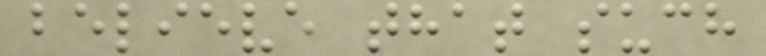believe that such
